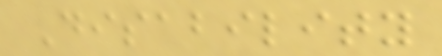Disability
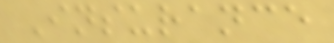Insurance
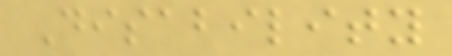Disability
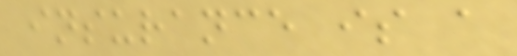insurance is a
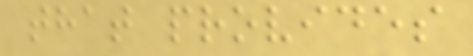that provides
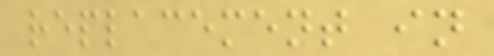replacement in
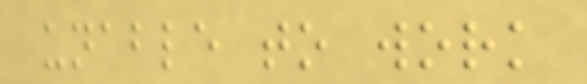unable to work
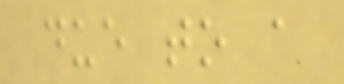due to a
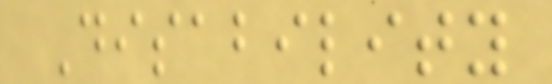Disability
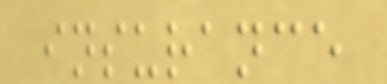insurance
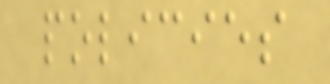policies
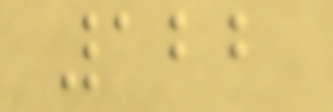122
